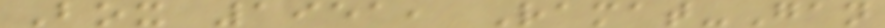Box 1951, Ramat-Gan
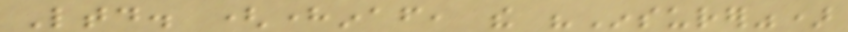Ltd. (hereinafter, the "Insurer")
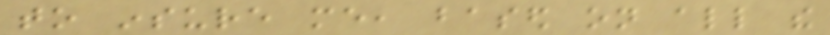to insure me, based on all the
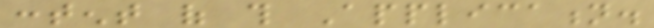content of this Application.
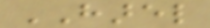HAREL
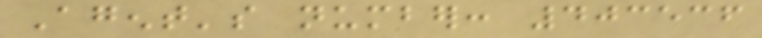Agent's number: 403536
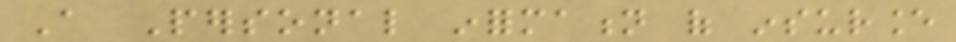A Personal information of insurance
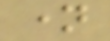name
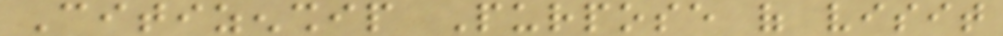Citizenship Purpose of visit
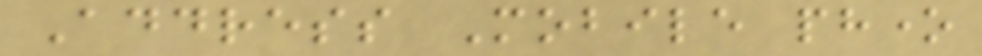Address Mobile phone
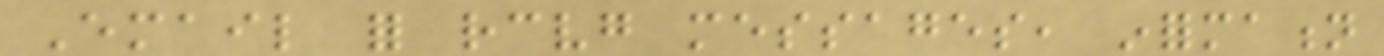Email for receiving messages, information
